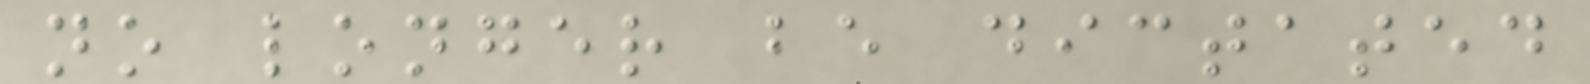no longer be dictated
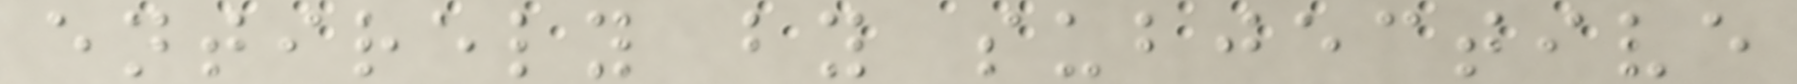entirely by subjective
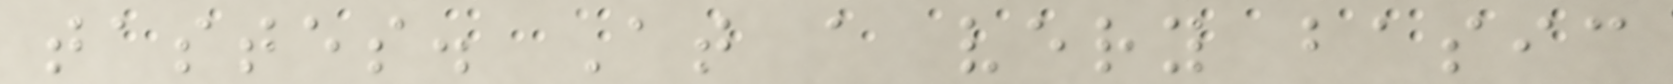tastes. At a very basic
